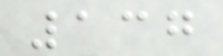137
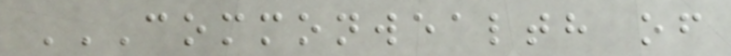COMMONWEALTH OF
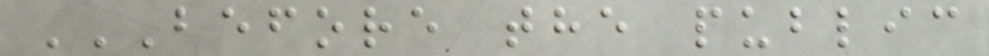BEFORE THE PUBLIC
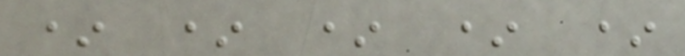* * * * *
